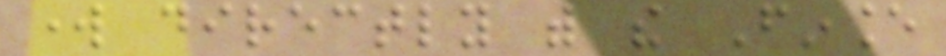work directly with the Finance
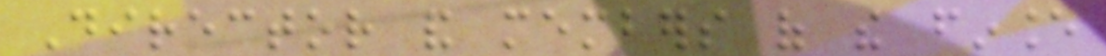Director and members of the finance
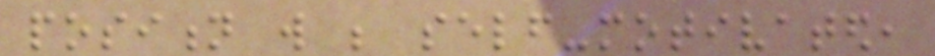position will be self-motivated,
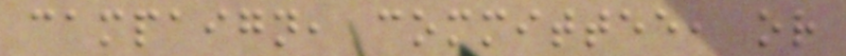campaign, committee, or
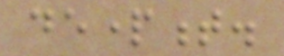department.
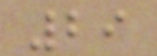29
